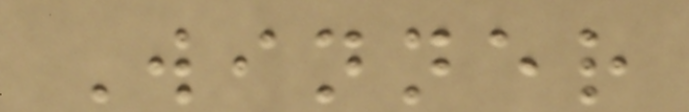Winner
